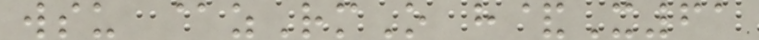wsu @zRmO h&X61
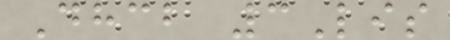Dhcb 3Lis
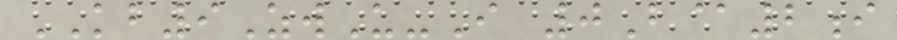KB9ZwU-I 0B@2i
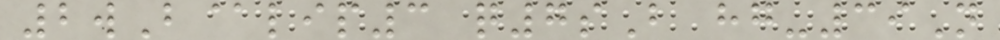2wB@lip3 q7sB hg-39N
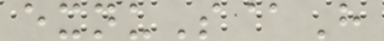exnuS@H
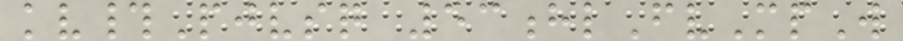kv#Pjvsq 53hlFvMpW
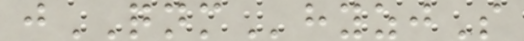jQNMhyzjS
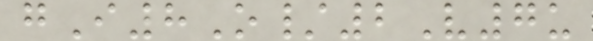gI8O/2V7u
